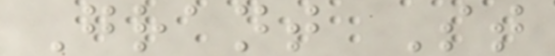Grant St
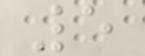5
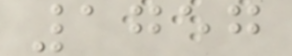1757
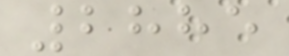2885
